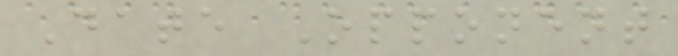Date Opponent
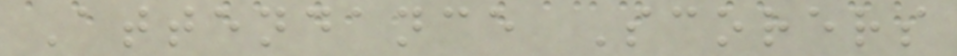Attendance Scorers
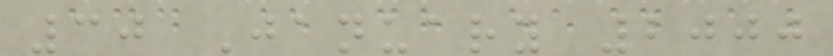30 January 2000
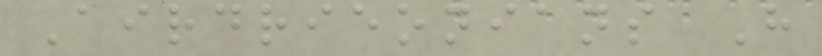Airdrieonians H
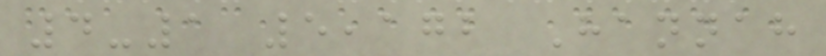4-1 5,172 Hannah
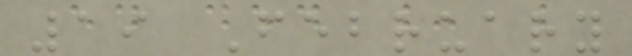19 February
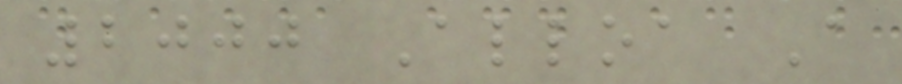2000 Alloa A
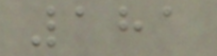181
